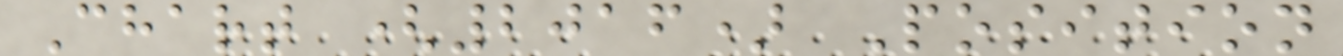Chart (2016) Position
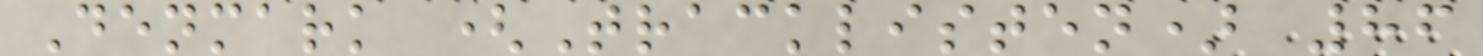Denmark (Tracklisten) 86
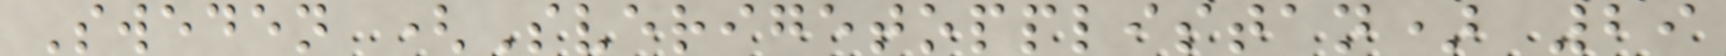Sweden (Sverigetopplistan) 29
